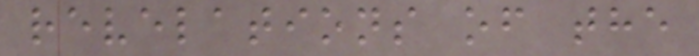revelations of the
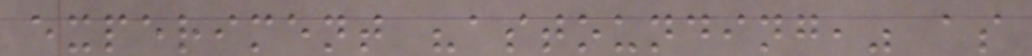experiment "astounding," as
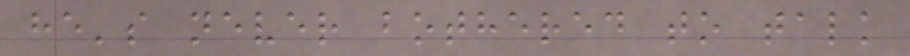he's never bothered to talk
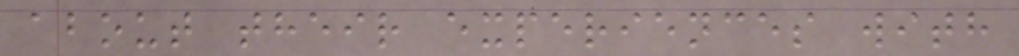about their experiences with
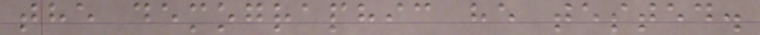the demographic he tested.
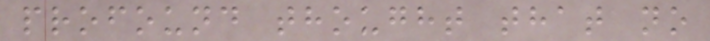profound thought that no
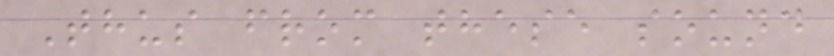Thus from these sound
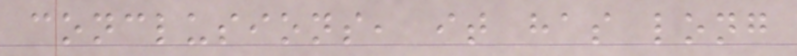conclusions, it has long
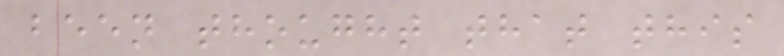been thought that this
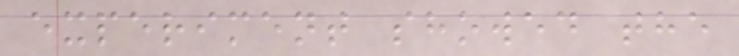experiment showed the
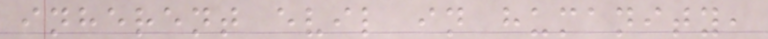inherent evil in humanity,
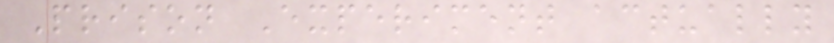Prison Experiment actually
